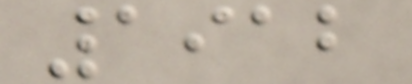1912
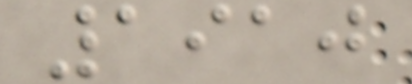1910
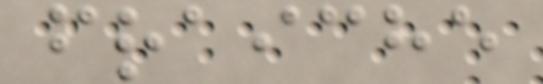fraiche
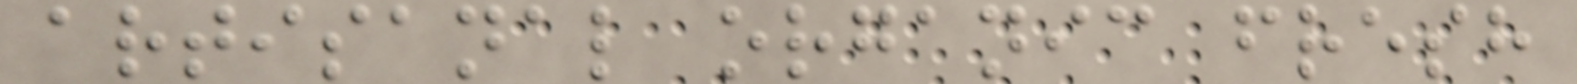artisanal organic fresh
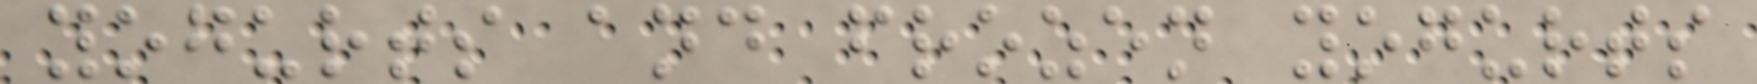yogurts and frozen yogurts
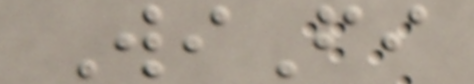WiFi
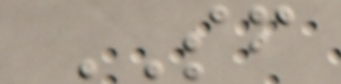SF
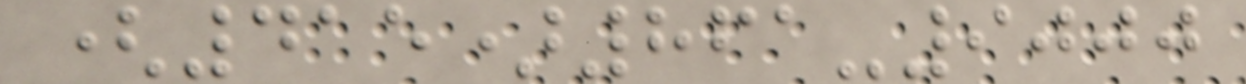(415)861-9000
